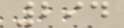294
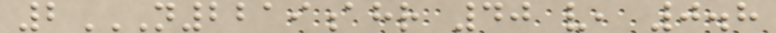2N2219AHR 40 V, 0.8
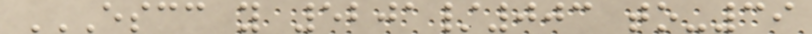ESCC Y 5201/003 TO-39
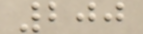200
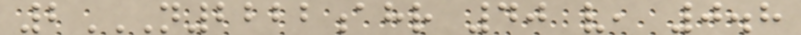2N2222AHR 40 V, 0.8
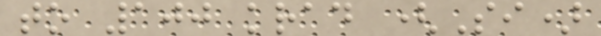to 100 krad (Si)
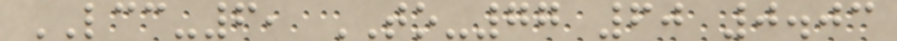LCC-6, TO-77 60 0.03
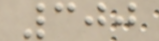300
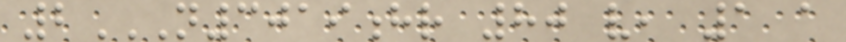2N3019HR 80 V, 1 A
